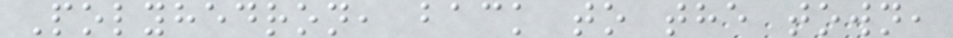Polyhedron, back to the town,
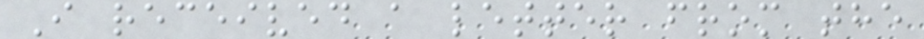I received a letter from the
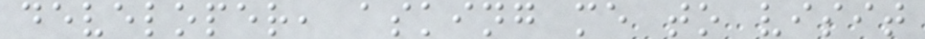developer, asking me to visit
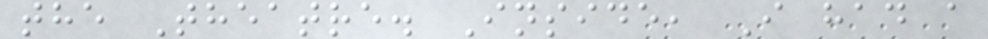the Theatre. Inside, I had a
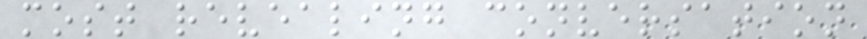most revealing conversation
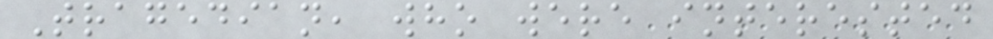Tragedian, who were interested
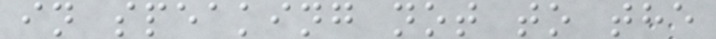in speaking not to the
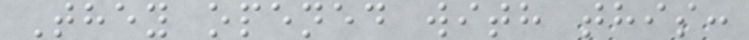They opened with this:
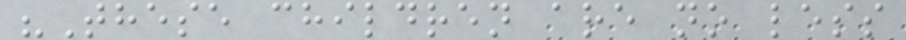"These children are no less
